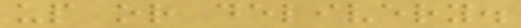up or delivery.
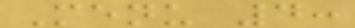Menu 4:
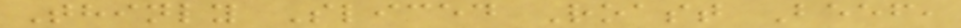Thinly Sliced Roast Beef,
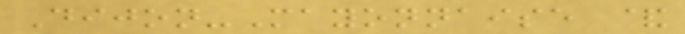Dijon-Mayonnaise &
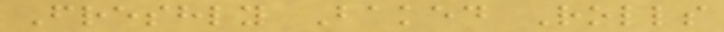Freshly Baked Rolls
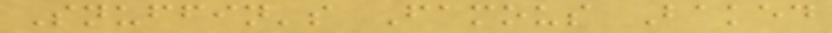Snuffin's Famous Baked
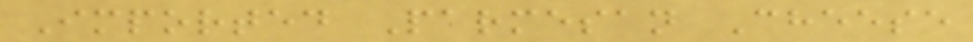Imported Parmesan Cheese
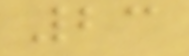23
